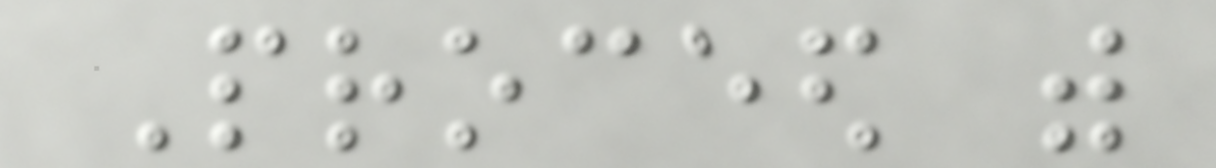Proceed with
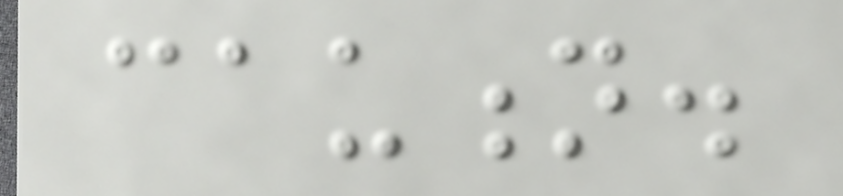caution.
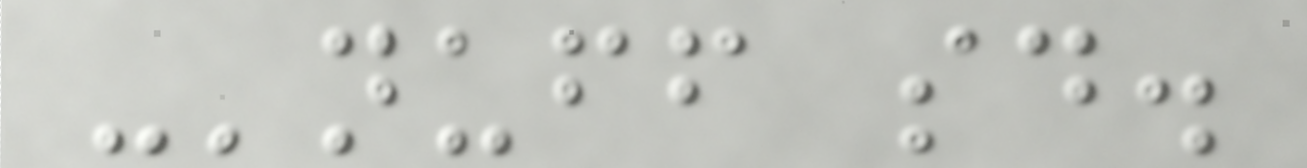-'nuff said.
